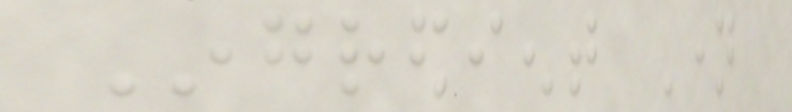Ingredient Name
